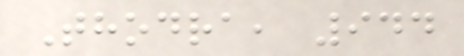Thodra, 944
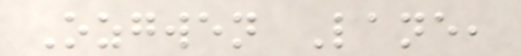Ozgwen Lane,
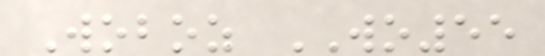Woboz WO55
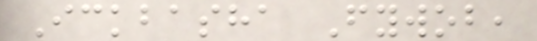Ickbasha Fywob,
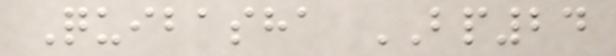Quibasha BP24
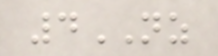4NZ
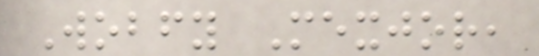Wobfy Mexjor,
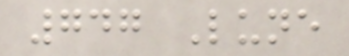747 Lune
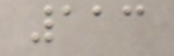113
